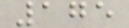175
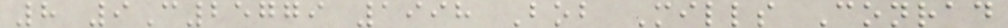8 9C25779 1998 Bob Mills Conrad
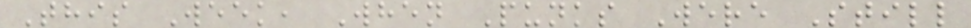This Week, When Punks Were Still
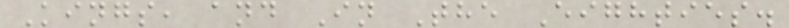Kings, and In The Eighties.
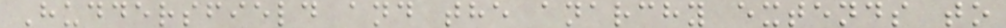Huddersfield and the anarchy extends to
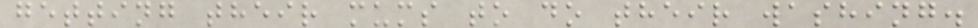getting their mums to do their washing.
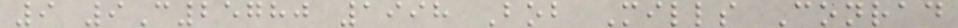9 9C25780 1998 Bob Mills Conrad
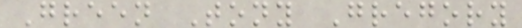Green Tony Gregory
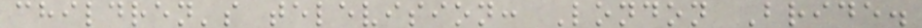children's television: London Bride.
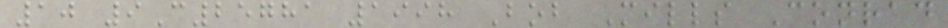10 9C25781 1998 Bob Mills Conrad
